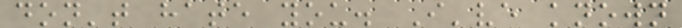don't hate you. I've known
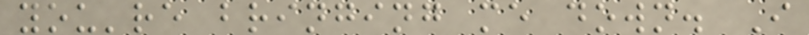you're bringing me down. I
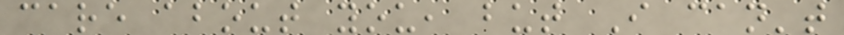care about you, but I can't
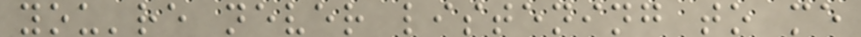you're never listening to me
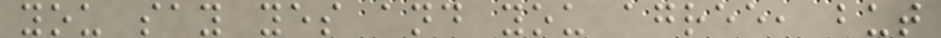you say yes and you agree, but
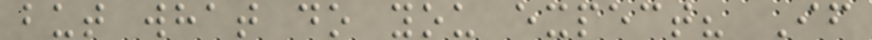but what do you expect? If
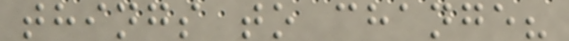things to change?
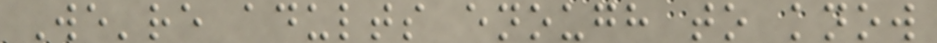We're adults enough to know
